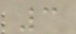3
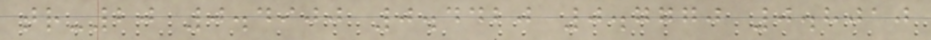tr-20 0.4900 0.4420 0.7770 0.8010
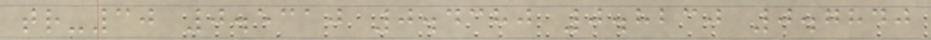tr-30 0.5310 0.4380 0.8230 0.7840
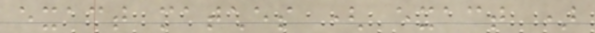exact matches ( exact )
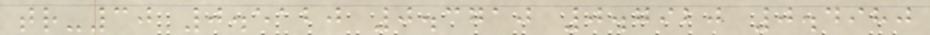tr-30 0.5120 0.3710 0.7920 0.4980
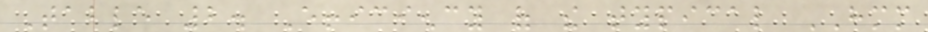Table 2. Efficiency of the typical HMM
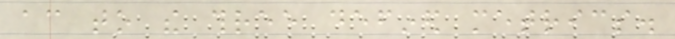according to the three defined metrics.
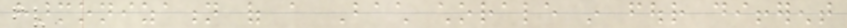harmonization of a Bach chorale in four different
